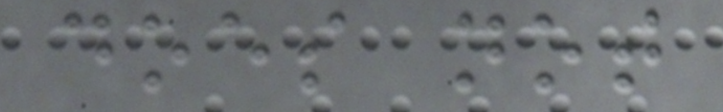does not
